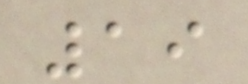19
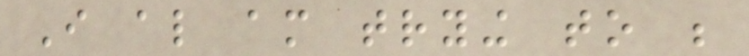I also am trying to be
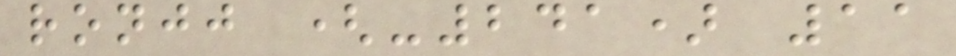ronjj (-241) 11
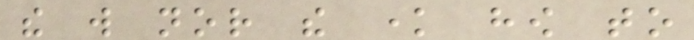the will nor the know how to
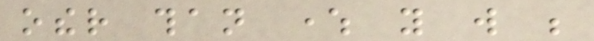other than where you will be
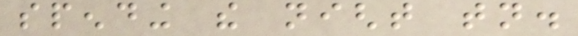spending the night tonight.
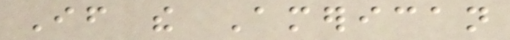If the American
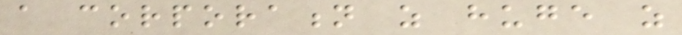a corporation as huge as
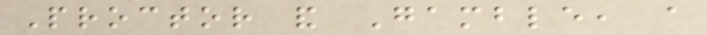Proctor and Gamble, a
